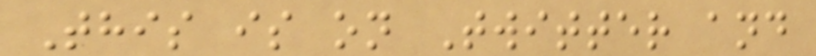This is on Twitter and
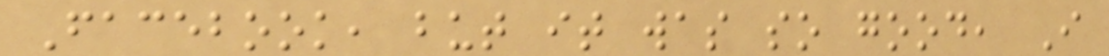Facebook, but it was so good, I
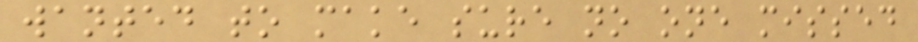wanted to make sure no one missed
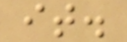it.
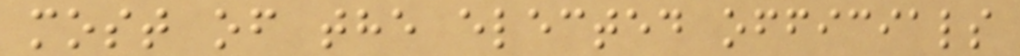most of the elected officials
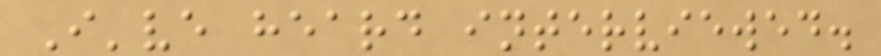I've heard interviewed.
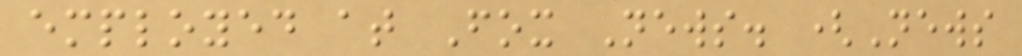employed at Fox News. (News
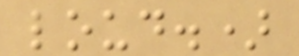loud.)
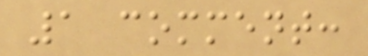1 comment:
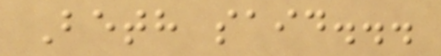Beth said...
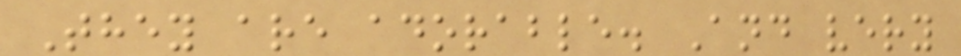They are adorable. And very
